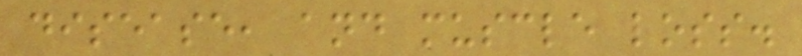disease, and muscle loss.
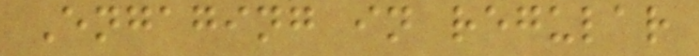Engaging in regular
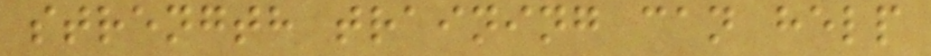strength training can help
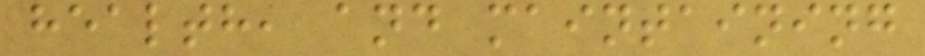health, and maintaining
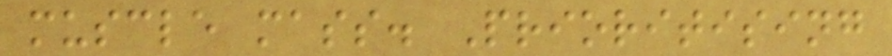muscle mass. Prioritising
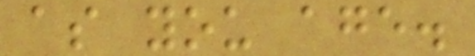as you age.
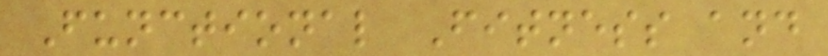Functional Fitness and
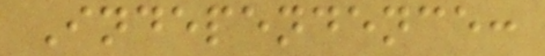Independence:
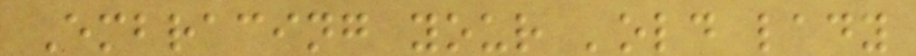Embracing your 'old lady
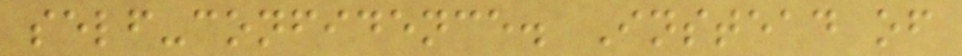self-confidence. Instead of
